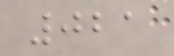021
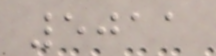5011
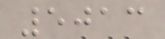5013
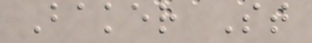Baker St
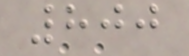800
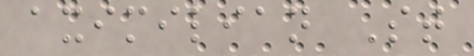aximilian St
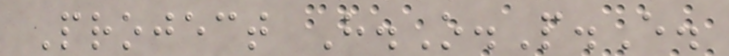Project H.O.P.E.
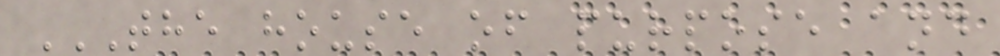THE HOUSE OF PURPOSE AND
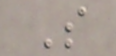S
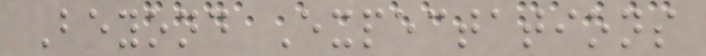Beyond Expectations
